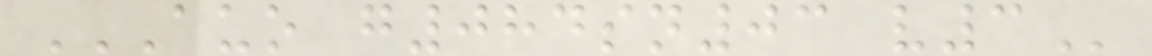AUO G084SN03 V3
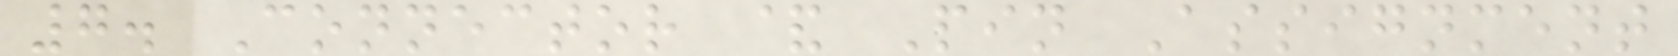7. Connector & Pin Assignment
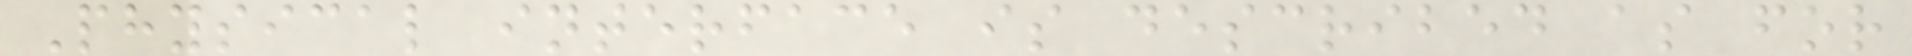Physical interface is described as for
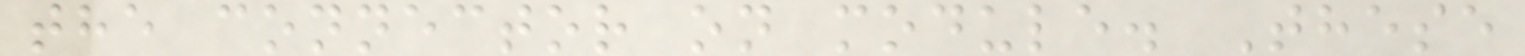the connector on module. These
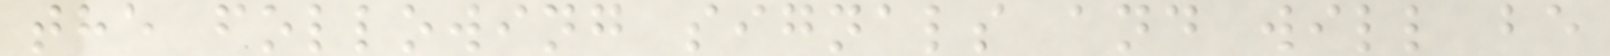the following signals and will be
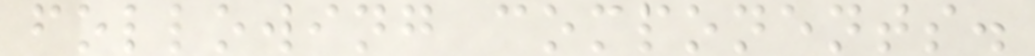following components.
